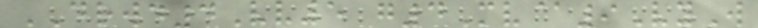DRWD4Vv5 g4Mv@9VyW
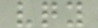vqy
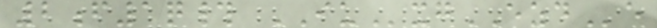2f1q# IUxgEZDe
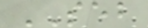SEB
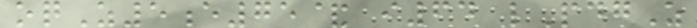oqZ5e75& i64 lPdgZ
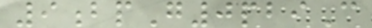9bpG0pbiC
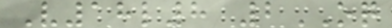V18l8 2OQ
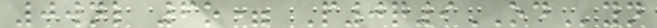0wnl 6o= P0q9ODyn
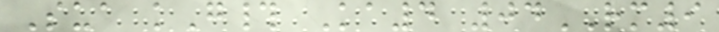Sua kG# Ka4 04RM9
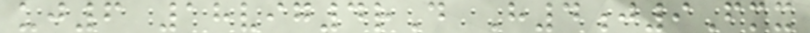uj6 18vig4rD H4j9Fmx
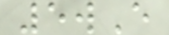5wE
